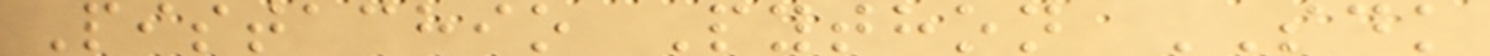Pistachio Python SDK
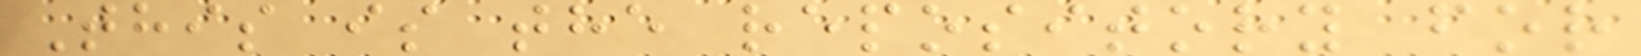This is the repository for
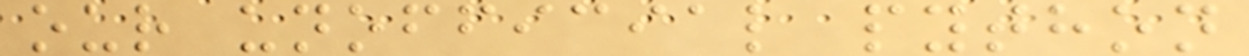our unofficial python
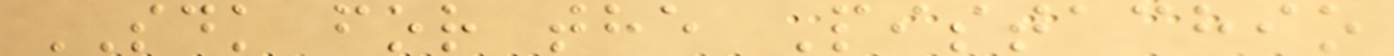SDK for the Pistachio
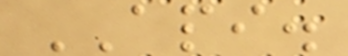API.
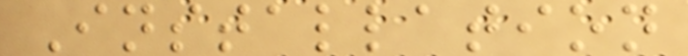Installation
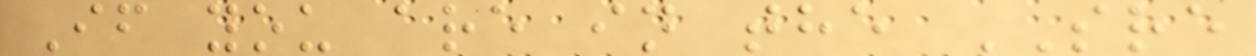If you are in the SRE
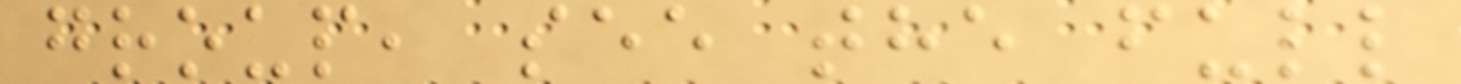group, see the full
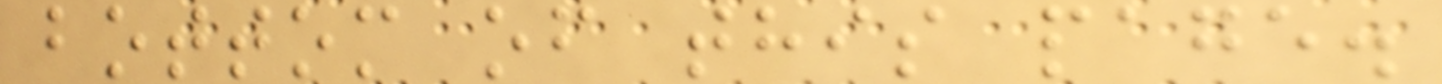bottom of this page.
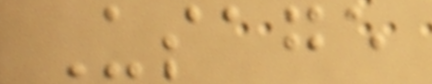Usage
